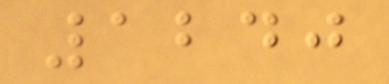1240
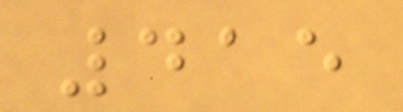415
